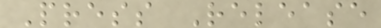Press Release
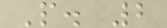P. 2
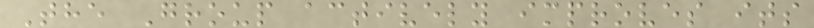The Group actively improves its
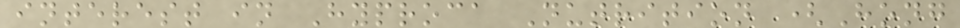interest in Hyproca Nutrition (Hong
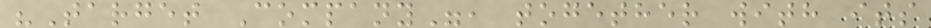"Target Company", together with its
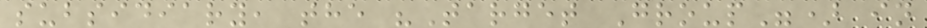subsidiary, the "Target Group") in
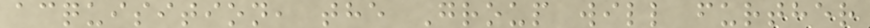acquisition, the Group will further
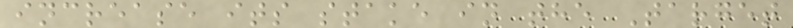increase its stake in the Target
